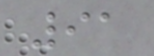91
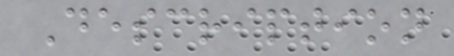Description
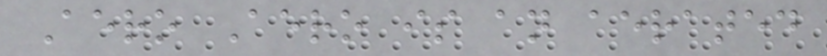Aero Aero is an aerated
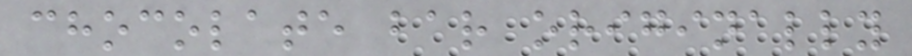chocolate bar originally
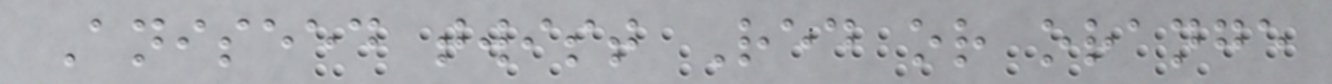Aniseed twist Red or orange
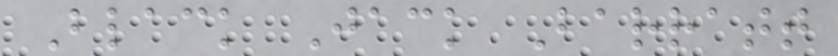Black Jack Barratt
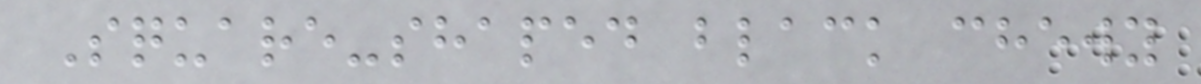Square-shaped black chewy
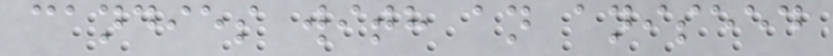candies with an aniseed
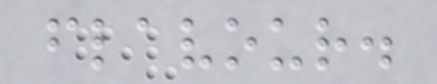flavour.
